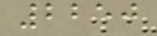2250
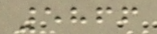5866
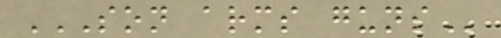SON ARMS GUNS
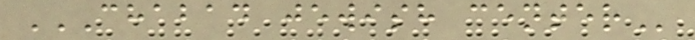CHABAD JEWISH CENTER
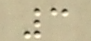3
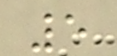5
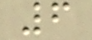6
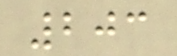203
